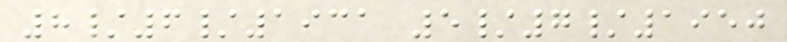8/6/1931 5/7/1950
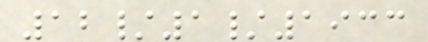12/1/1933
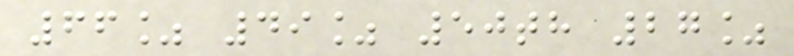66% 49% 50th 27%
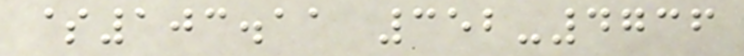$103.11 352-4736
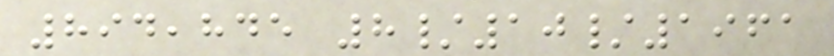894,845 8/10/1961
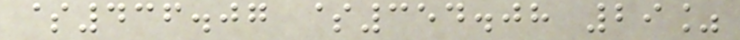$436.07 $354.08 29%
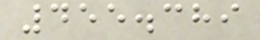455.389
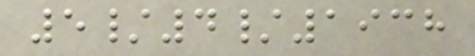5/4/1938
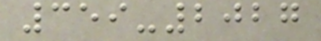359-2027
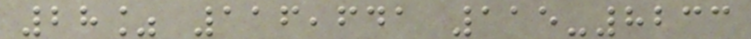28% 116,641 115-8233
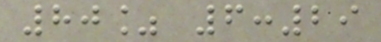80% 6:29
